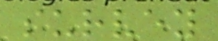survey
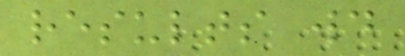results would
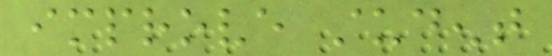improve student
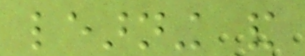learning and
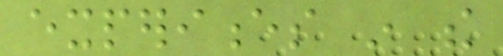experiences in the
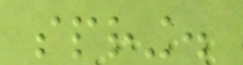spring.
